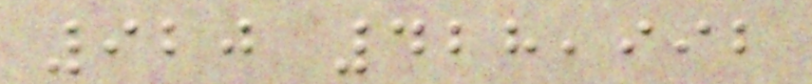920 428,992
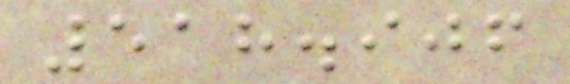518.906
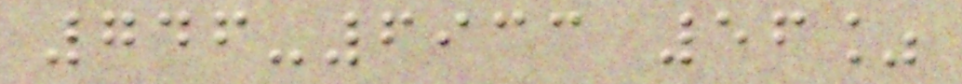746-6933 56%
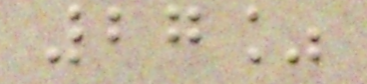27%
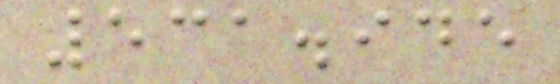531.945
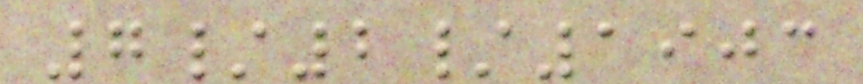7/2/1903
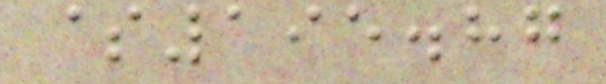$195.87
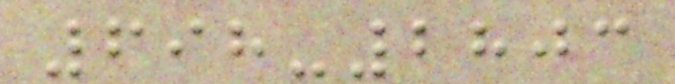698-2803
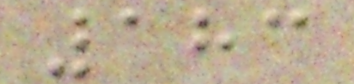183
